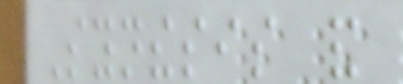Synthesis and
